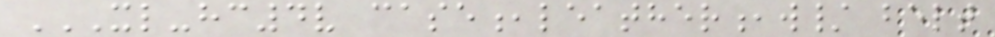XL-HC4V CASE,LEATHER,W/ BELT
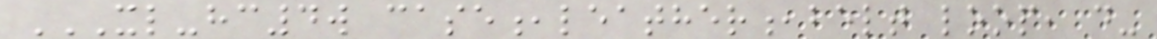XL-HC4W CASE,LEATHER,BELT LOOP, D-
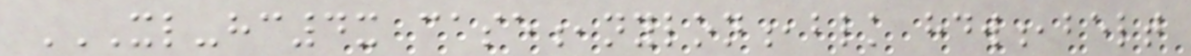XL-HC4X CASE,NYLON,BLK HDW,BELT
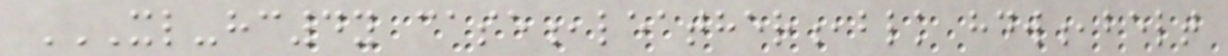XL-HC4Y CASE,LEATHER,BLK HDW,BELT
